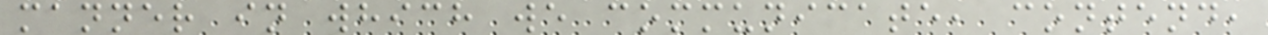manner in which we communicate, contend,
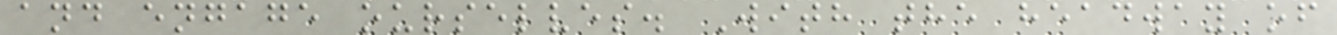and engage ourselves. With the headway of
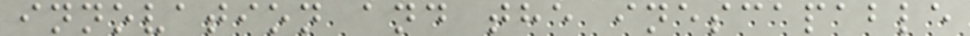innovation and the inescapable
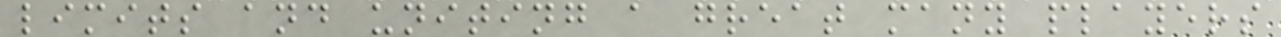limits and uniting a great many players
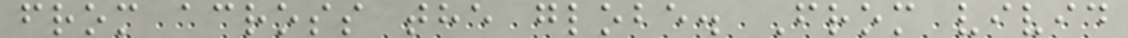from across the globe. From vivid
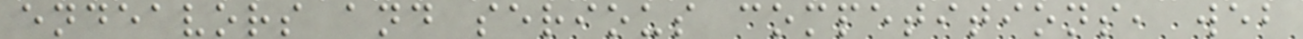endeavors and serious competitions, web
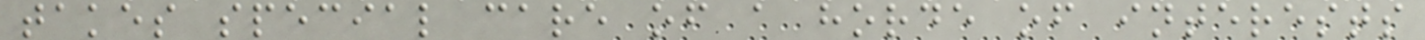takes special care of a horde of interests
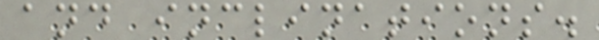and inclinations.
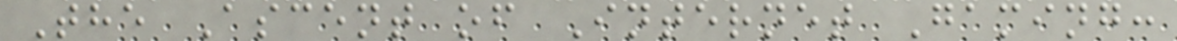The Ascent of Internet Gaming:
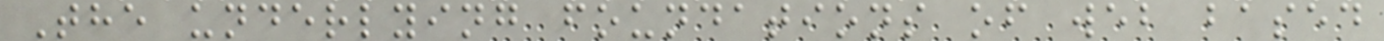The underlying foundations of web based
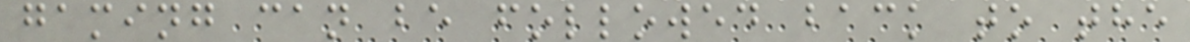gaming can be followed back to the
